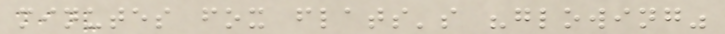minutes fox flats's "glowing"
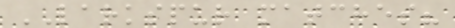LARKSPUR matches?
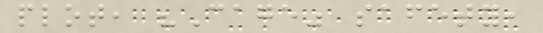plot, "Cage" safety,
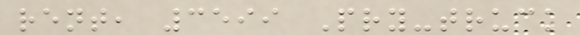rent, 3599 Pry-truck
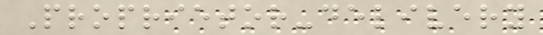Proprietor-delivery
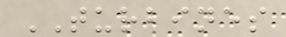TURBINES
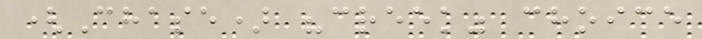(Chase) "creek" choice
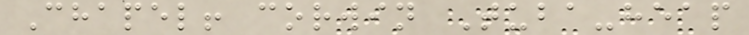Chapel! corwin Tuba-heap
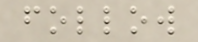follow
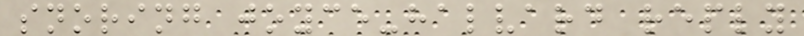snoring joyce-halvard reply
